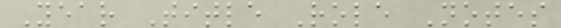Year Title Role Notes
